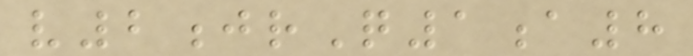v2jrQ1a8
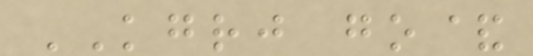KGRJ go&
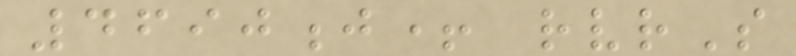4690j+ rvrS
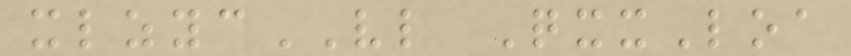xlzycVL QxxLoa
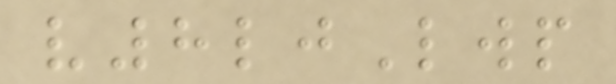v8ljLwp
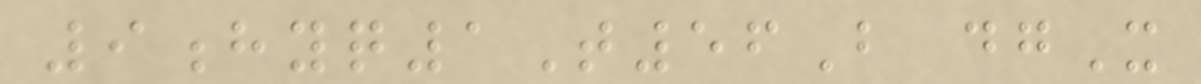9hyq1T56B dgX
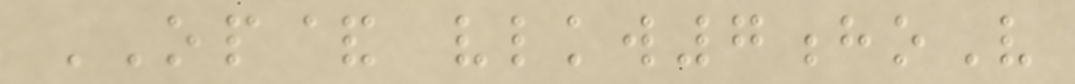OP& vlkw7hoV
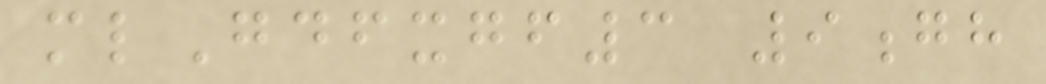mlGdfxgf3 9gh
